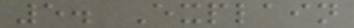5. Explain
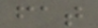fat
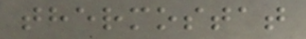thermostat
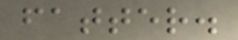fatter.
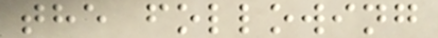the following
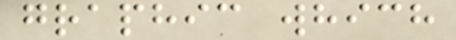graphic which
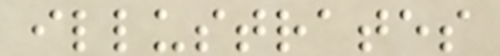illustrates
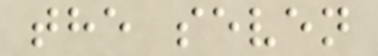the seven
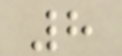8
